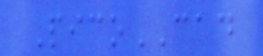PicoCAD
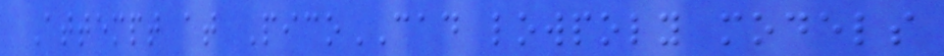Attempt at PicoCAD lowpoly models
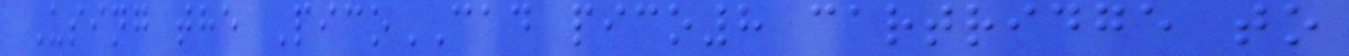Using the PicoCAD pico8 cartridge to
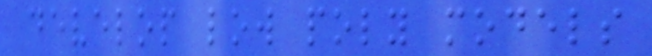develop low poly models
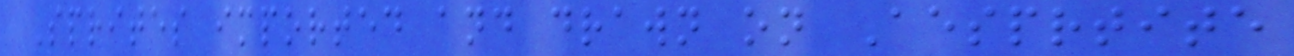Sprites imported and drawn on Aesprtite
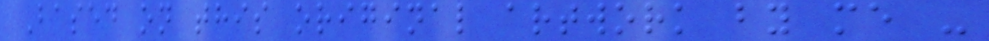Based on this original artwork by me -
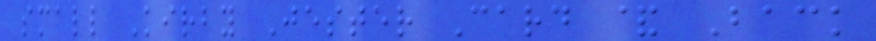small Kirby Jester Card & Back
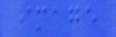image
